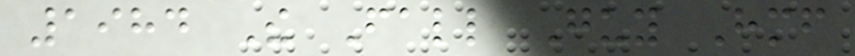1984 The Fall Guy Himself
